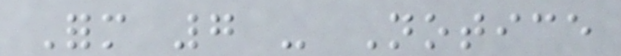Form 7 - Notice
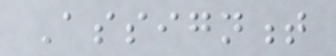Assignment
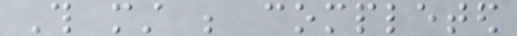This must be completed
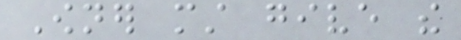Owner must give the
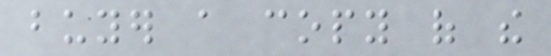buyer a copy of the
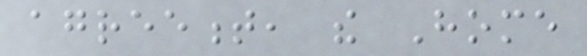agreement, the Home
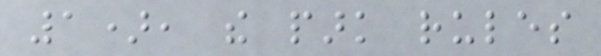1), the park rules
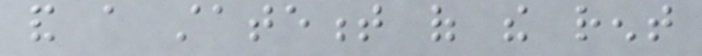and a statement of the rent
